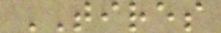TIRES
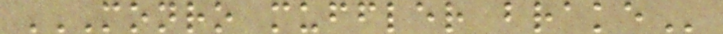MONRO MUFFLER BRAKE
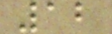12
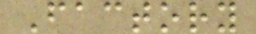Factory
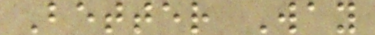Better Way
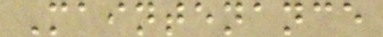Maintenance
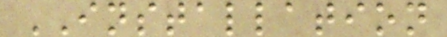INSTALLATION
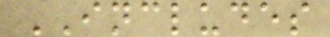INCLUDES
